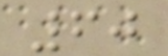60
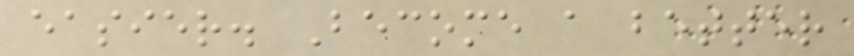easier. Become a better
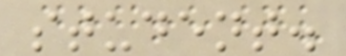student.
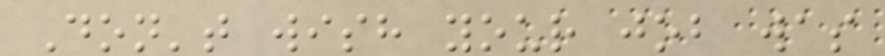Don't wish your job was
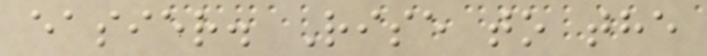easier. Rise to the
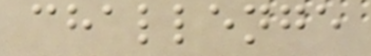challenge
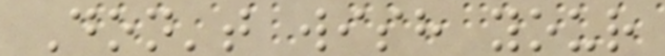Don't wish your
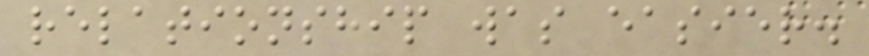relationship was easier.
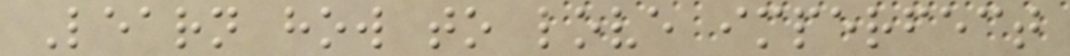Learn how to love imperfect
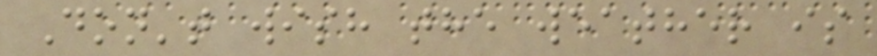Don't wish the weather is
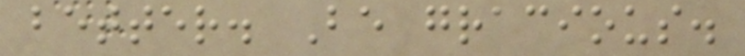better. Be gracious.
